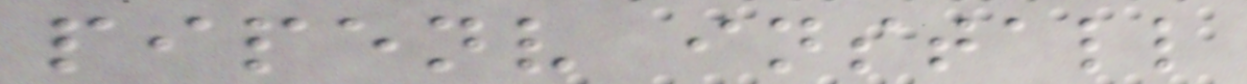pipenv install
